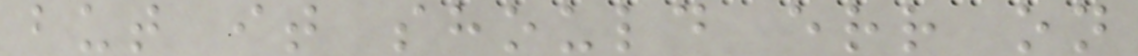but it should err on
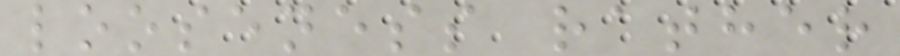looseness rather
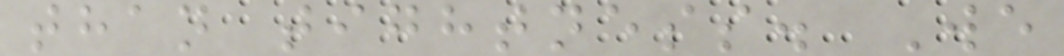than tightness. We
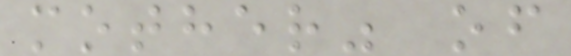mother" of
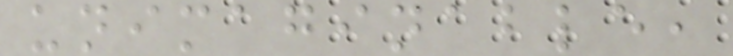unimaginable,
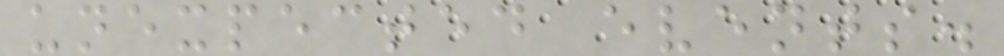unexpected events.
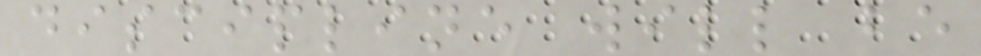discipline will be
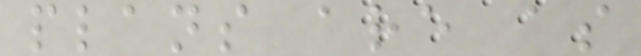plans are as
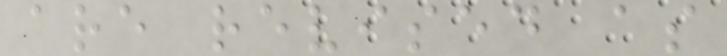are revised as
